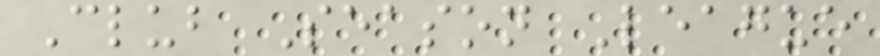Club Season League
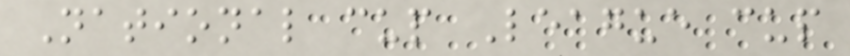National cup League cup
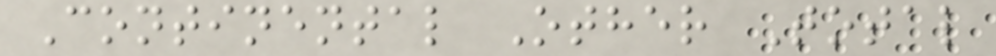Continental Other Total
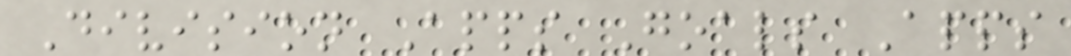Division Apps Goals Apps
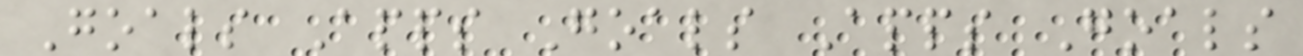Goals Apps Goals Apps Goals
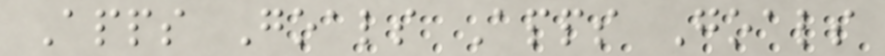Apps Goals Apps Goals
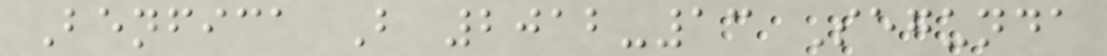Benfica B 2012-13 Segunda
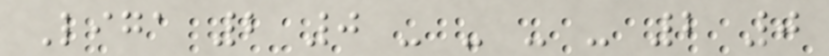Liga 2 0 - - - - 2 0
